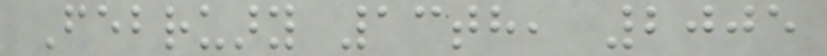February 13th, 2005
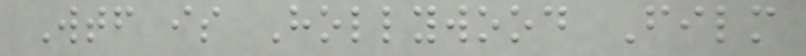Wtf is Hollywood Film
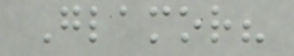Glamor?
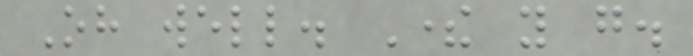Oh well. There you go.
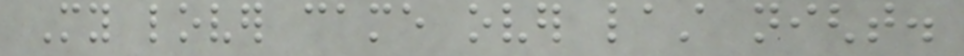My lover came over last night.
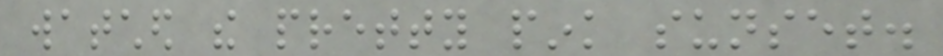watched the pretty pink sunset.
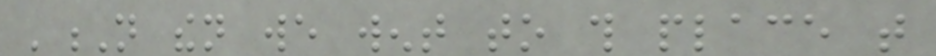'N then we went to this place that
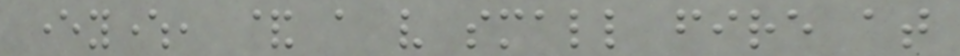everywhere, & a very small fire at
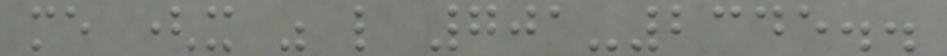me (it was like 701-2345..
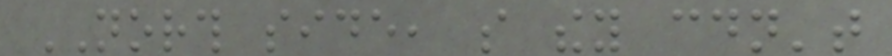NORTH side, so they couldn't
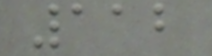112
